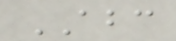ABC
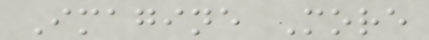Imagine More
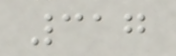317
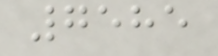7585
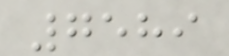7589
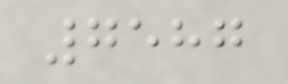7587
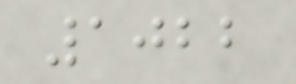1022
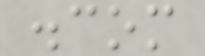.com
